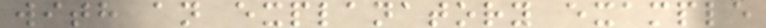with an explanatory example
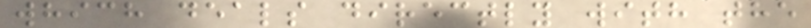which deals directly with the
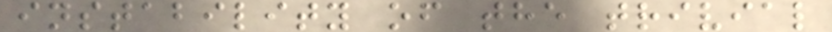instability of the trivial
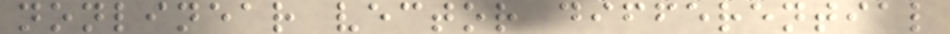nonlinear vector differential
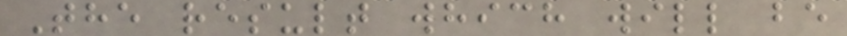The result which will be
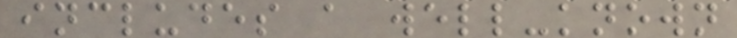includes a well-known
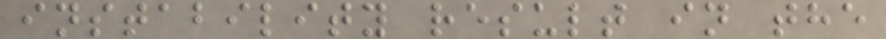instability result in the
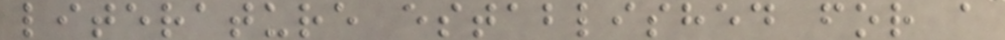literature established for a
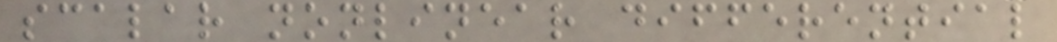scalar nonlinear differential
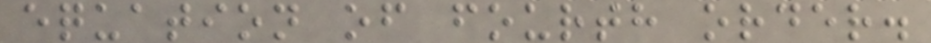equation of fourth order.
